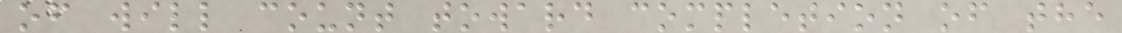of will count toward completion of the
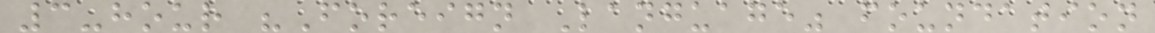3-hour "Foreign Language" foundation
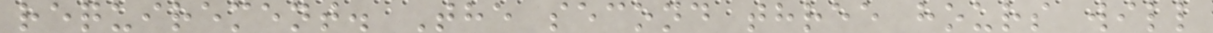requirement. The second three hours will
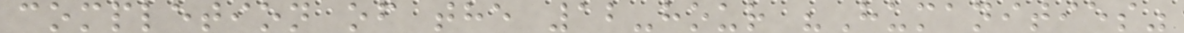completion of the 12-hour "Humanities"
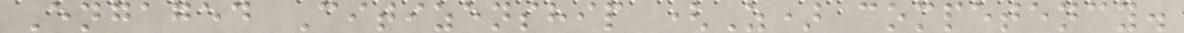Engaged Citizenship (Z) competency.
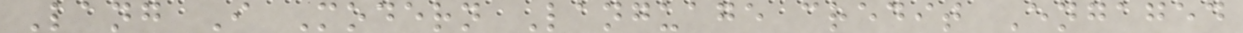Lang I Modern Language credit Engaged
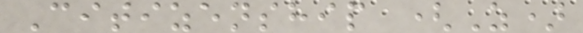Citizenship (Z)
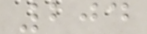204
